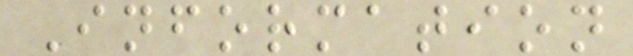Information
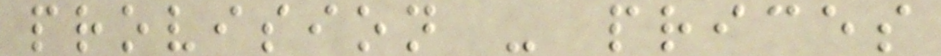provision - prices
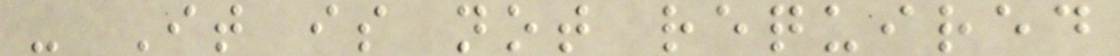- It is not required
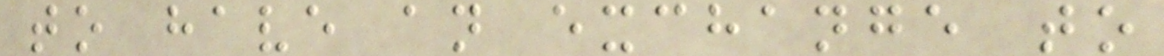to have an exchange to
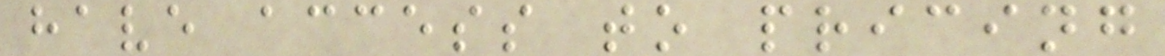have access to pricing
